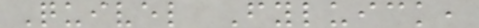Quivel Fyluick,
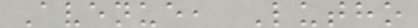Avenue, Lutho
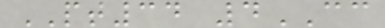PT34 4CC
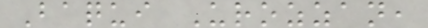Baqui Urozzan,
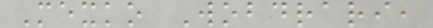Mexko Wobdrari,
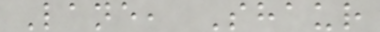Lane, Shaur
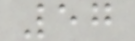57
